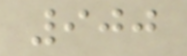900
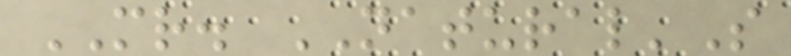MR. NATURAL'S
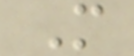M
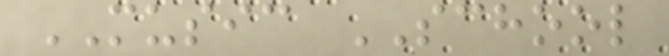MUSIC SCHOOL
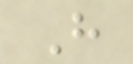H
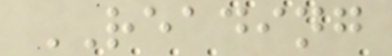READING
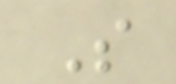S
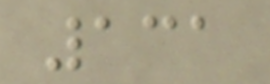131
